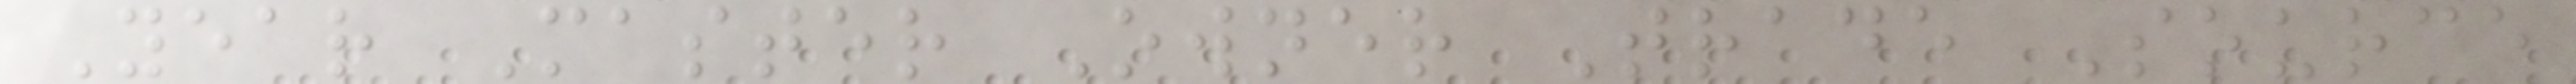Year Master Owner Trade Source
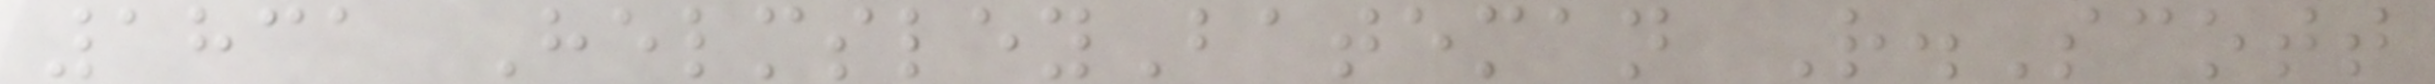1831 HelmsleyBateman R.Scott
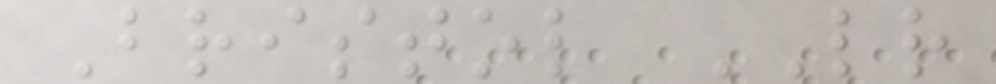Bristol LR
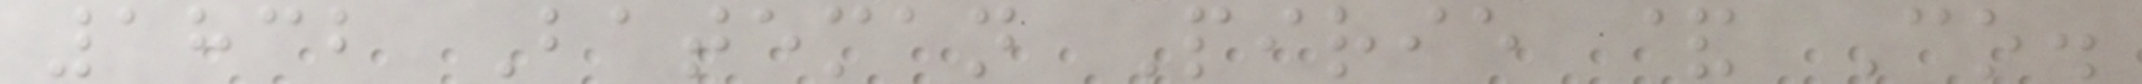1832 Bateman Pirie & Co.
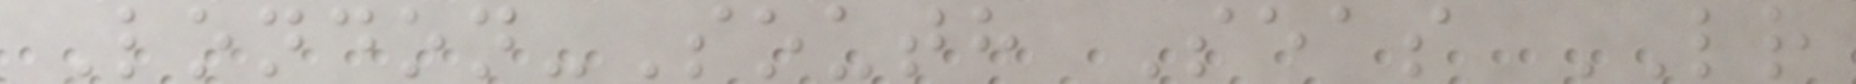London-South Seas LR
